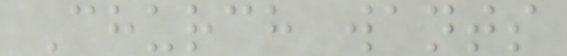Church wants
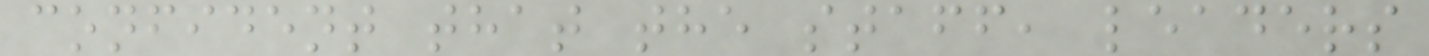confident that the staff, leaders
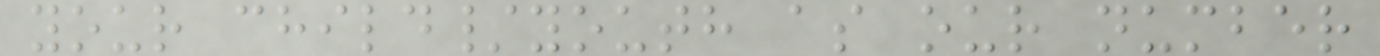your child/youth as our number
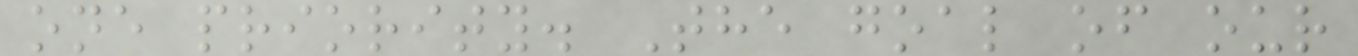one priority. The goal of our
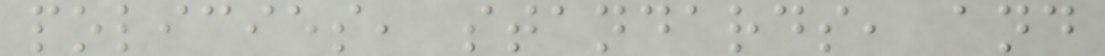policies, standards, and
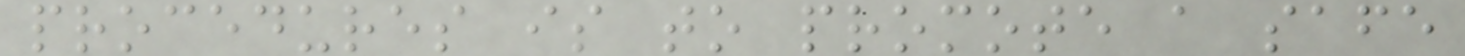procedures is to promote a safe
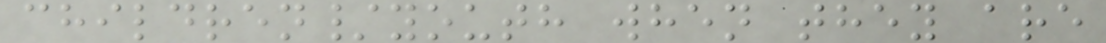children/youth when they are
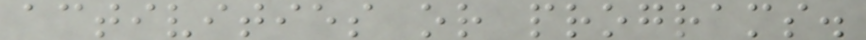activities or programs.
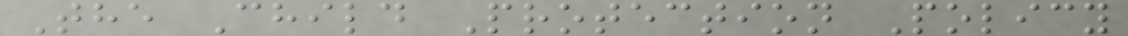The Child Protection Policy
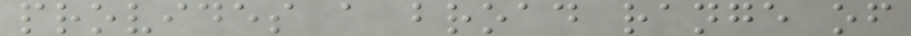provides a broad range of
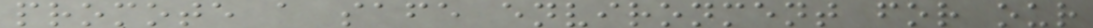promote a safe environment for our
